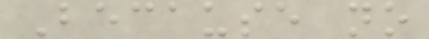Because no
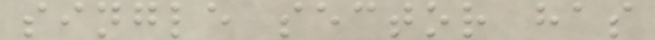single sector has
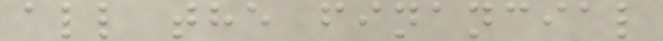all the financial
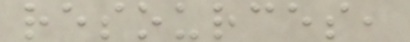resources,
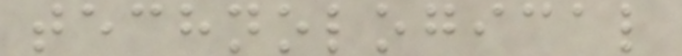technological
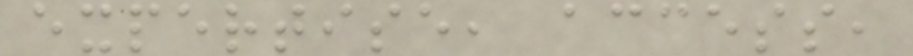expertise, access,
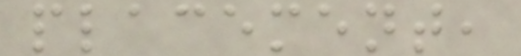placement,
